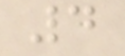4
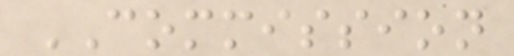COMMISSION
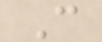C
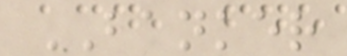BANKER
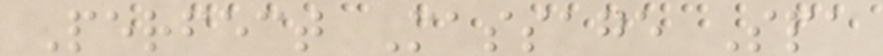Perfect Massage Spa
